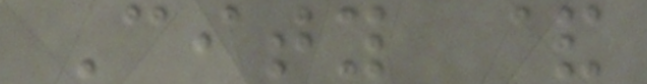City &
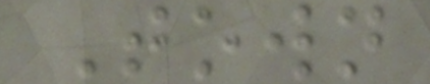Town
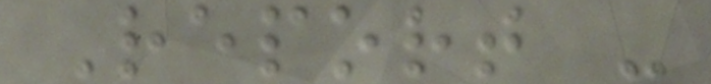Report -
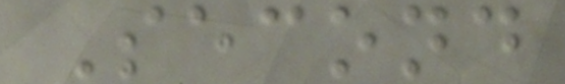Second
